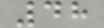48
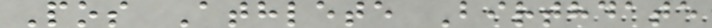Pos Athlete Birthdate
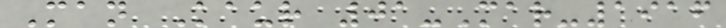Man Kaur 01-Mar-1916
